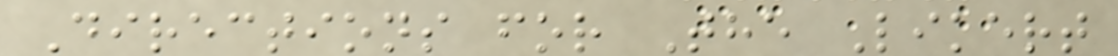Directions for The Likert
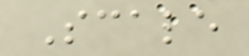Scale
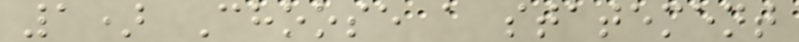1) Choose a statement
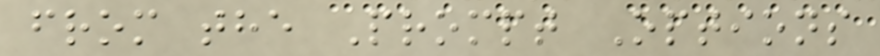from the Prompt Options
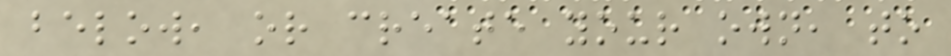below, or create your own, to
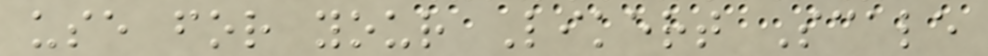use for your Likert Scale
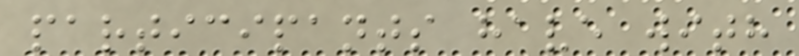participants have with
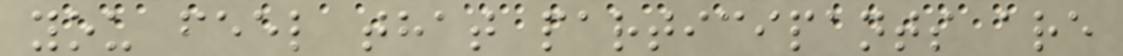you feel that participants are
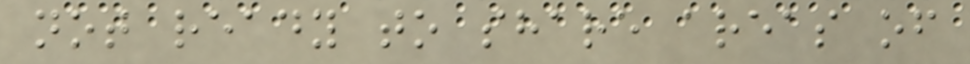not ready to share areas of
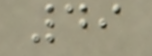49
